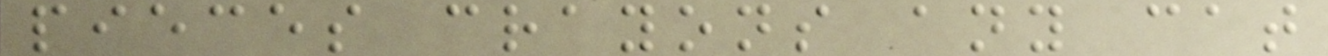pieces crayons any cat
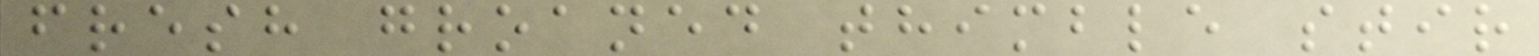fresh groaned thimble stir
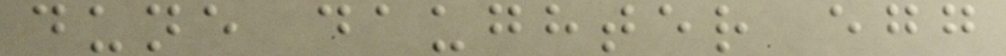dune daughter egg
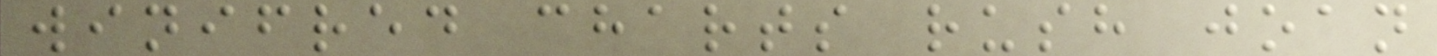winifred charts rush joan
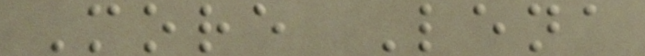More Lena
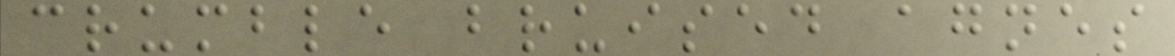crumble bruised agnes
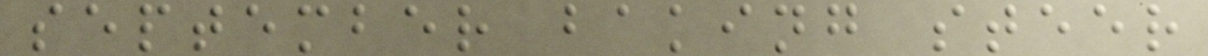september baking steer
